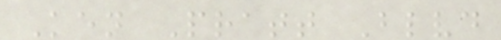Ken Pratt Blvd
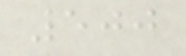500
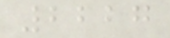2227
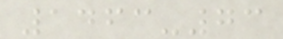1463-73
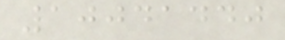10041440
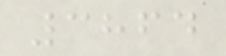3864
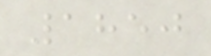1850
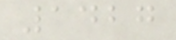1427
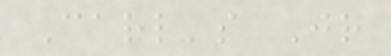Carl's Jr
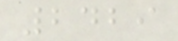2429
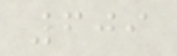609
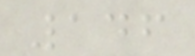146
